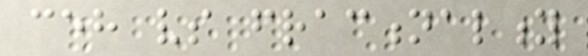ceh vs fractionality
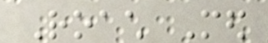Roach Med
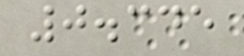0.345
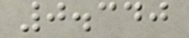0.340
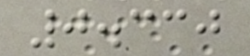0.330
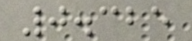0.325
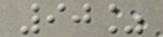90%
